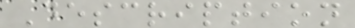Description
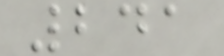241
